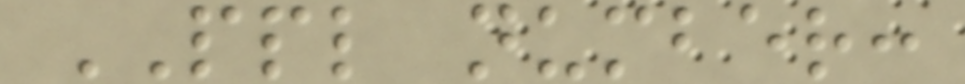PPL number:
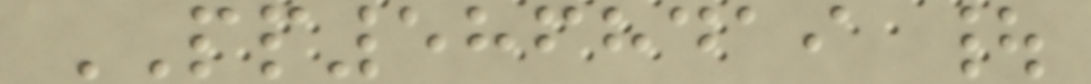PP5868419 |
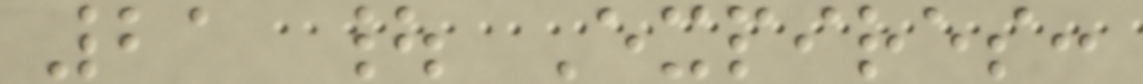21 | Expires:
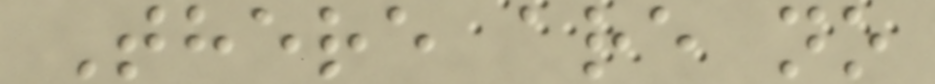There are no
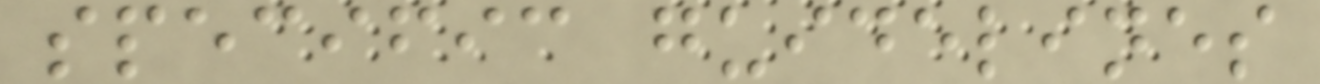specific guidelines
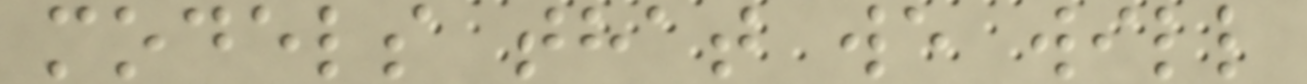models that we will
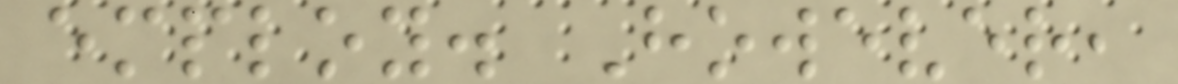employ. However,
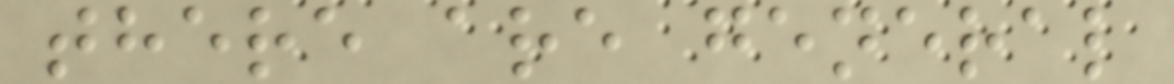there are general
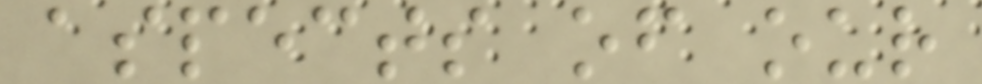aspects of our
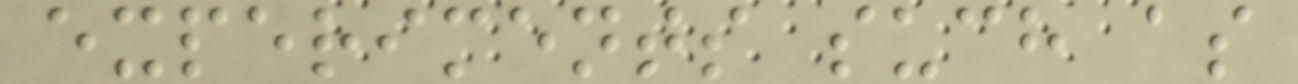experiments such as
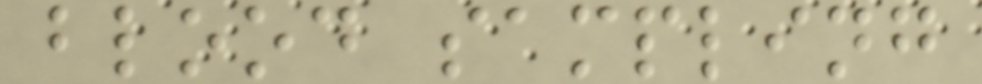blood sampling
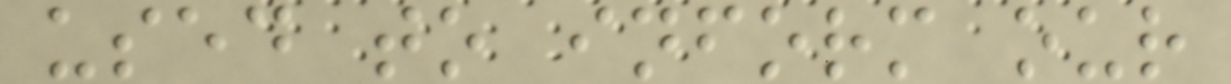used to inform our
